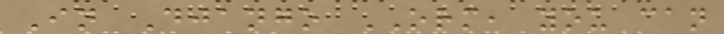In Django ORM, you can
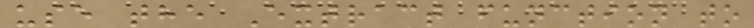use the Extract function to
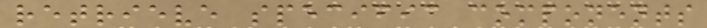retrieve specific components
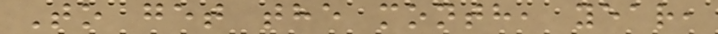To get the month, year,
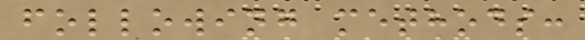following methods:
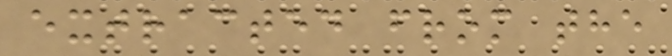extracted from the
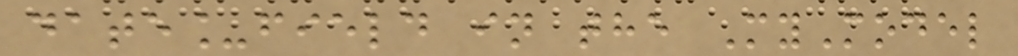date_field in the MyModel
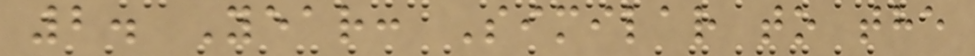2. Year: Similar to the
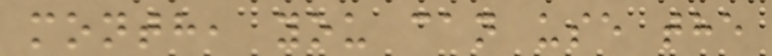month, you can use the
